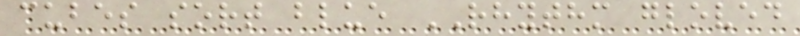cubes sort blue RHYTHM gloved
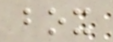box
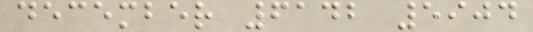december 6142 5904
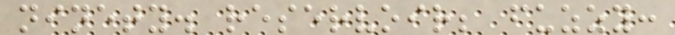ninety. reservoir; fuzzy:
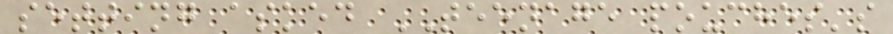setting asked TEENAGE pouches's
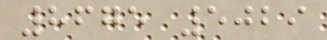8675 5029
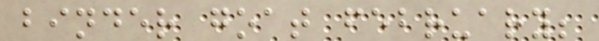binder goat february;
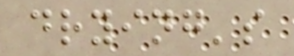drying's
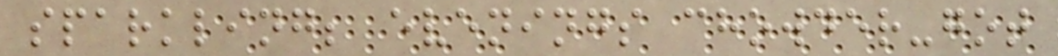sparkling; evenings chowder-got
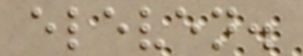eleven.
